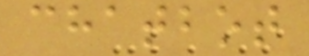chatbot
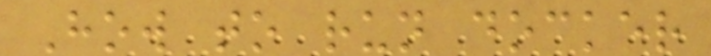How to run docker
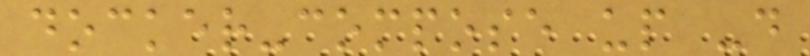docker-compose up -d
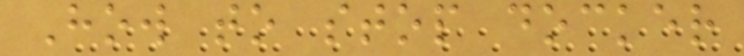How to stop docker
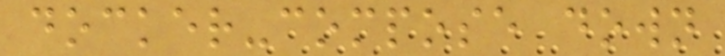docker-compose down
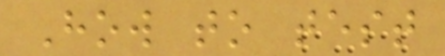How to test
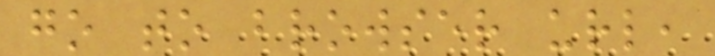go to browser url,
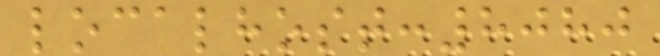localhost:8080
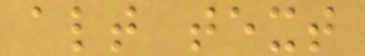alt text
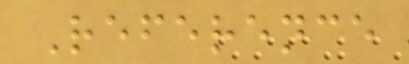Reference
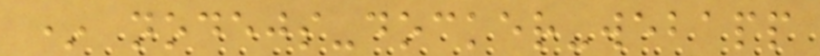* nodejs-docker-webapp
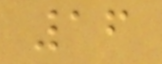16
